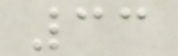33
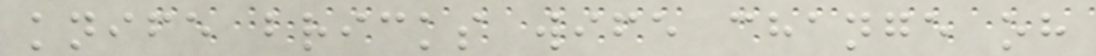knife bricks wife change oh
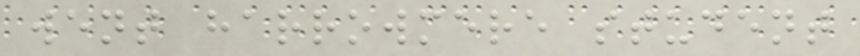went harrowmere student
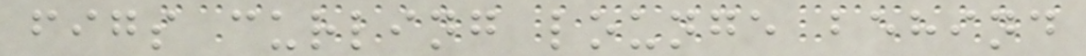figs curling lounge behind
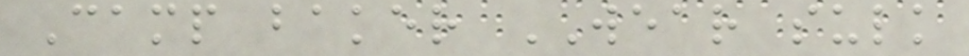Camp baker WEAR sulk
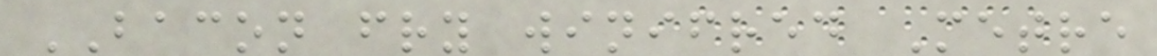BACON fry winifred Metre
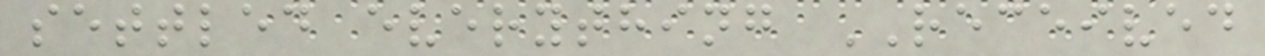settled everything RECEIVED
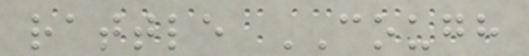rattle COUGH
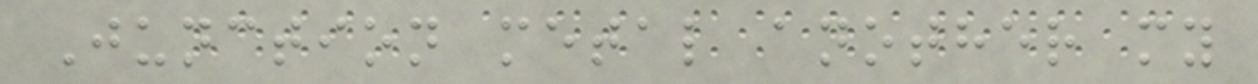Junction metal another my
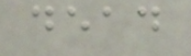dead
